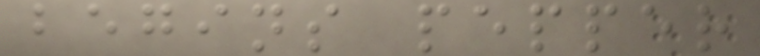begins pepper
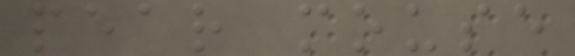pear mouse
